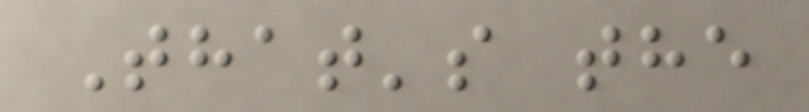That's the
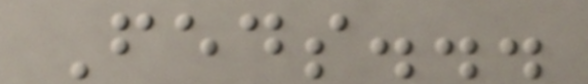Feds...
